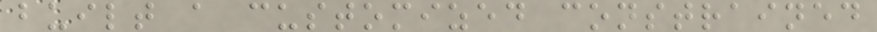built a customized constrained
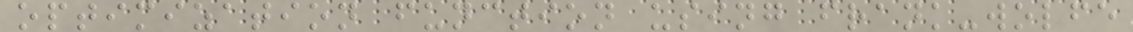optimization function using frank-wolfe
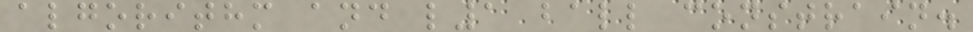algorithm and l1 ball constrain.
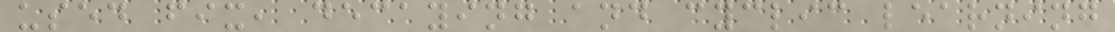used fix, decaying and cyclic learning
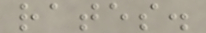rates.
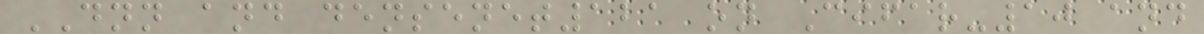DNN and densenet121 on Cifar-10 and
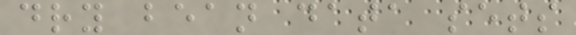dry bean data sets
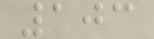103
